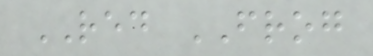RED FROG
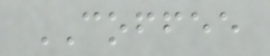COFFEE
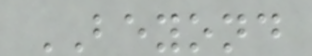BEYOND
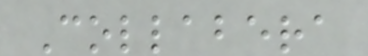Collabera
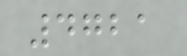4721
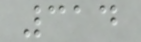314
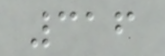316
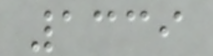1339
